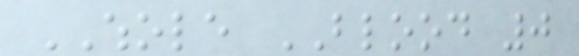WHOLE BLOOD 0
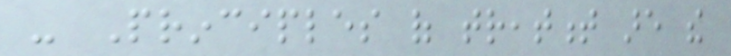- Principles of treatment are the
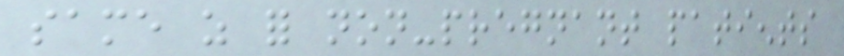same as for non-pregnant patients
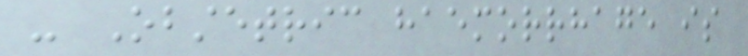- Obstetric haemorrhage is
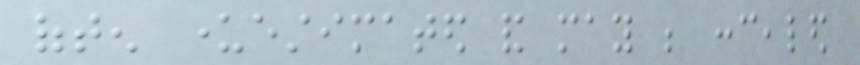often underestimated and may be concealed
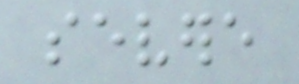severe
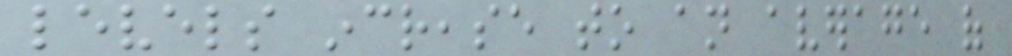levels increase to an average of
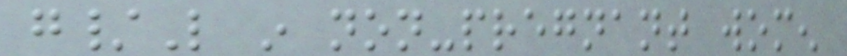g/L in non-pregnant women
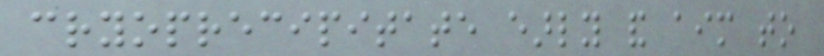cryoprecipitate early and aim to
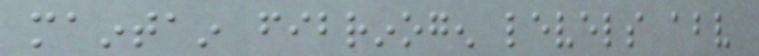maintain fibrinogen levels above
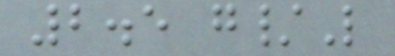2.5 g/L
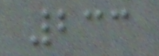233
